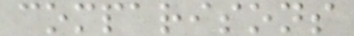comparisons
